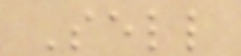Sell
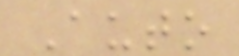Auto
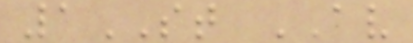1ST AV
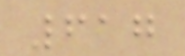617
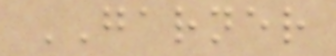GARNER
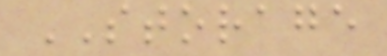STORAGE
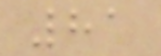81
